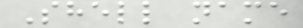Shell name
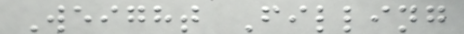Weight Filling
